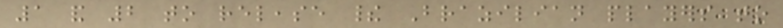1 and 2 to release their Brazilian players to
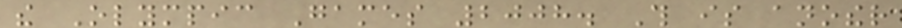the Olympic Games 2008. This is another
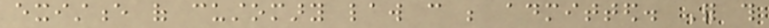existence of customary law can be admitted. For this
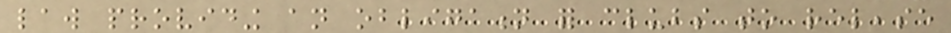law providing an obligation for clubs to release
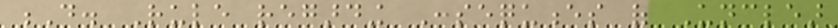D. Rule regarding Consequences of Unclear
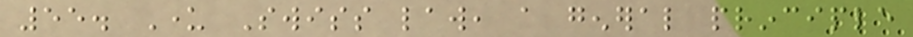55. Under Swiss law, a general principle
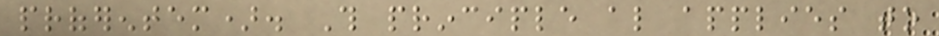proferentem). This principle also applies to
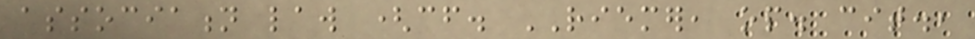association law (cf. RIEMER, op. cit.,
